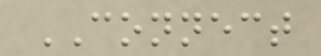CONNECT
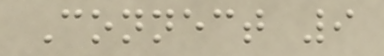Connect 9
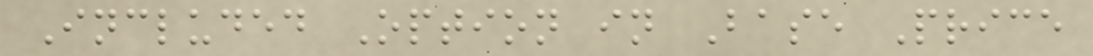Included Option in Base Price
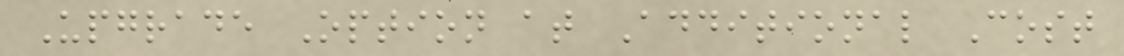Upgrade Option at Additional Cost
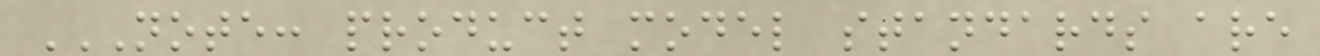NOTE: PRODUCT MODEL STANDARDS ARE
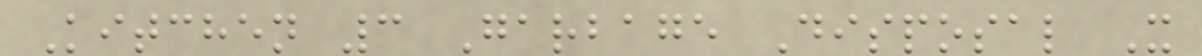Kitchen 3 Garbage Disposal X
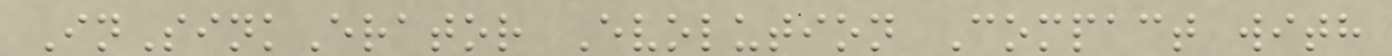InSinkErator Evolution Compact with
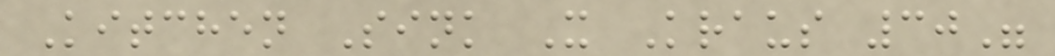Kitchen Sink X Kraus 30"
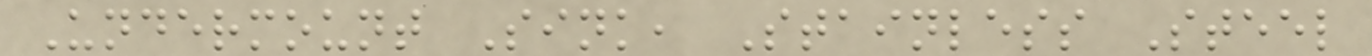Undermount Sink, Stainless Steel
